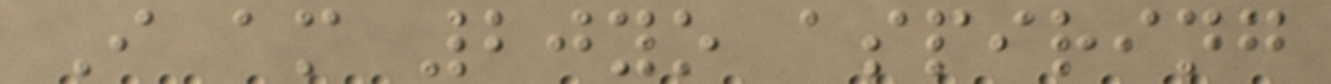I am 20yo aspiring
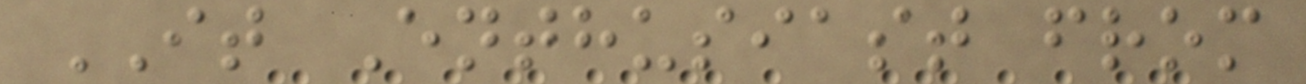IT Enthusiast from
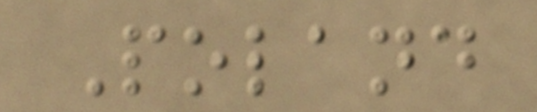Poland
